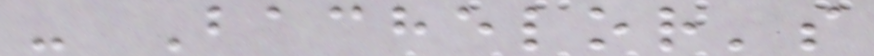- Bachelor's
